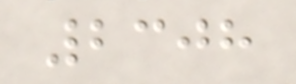2308
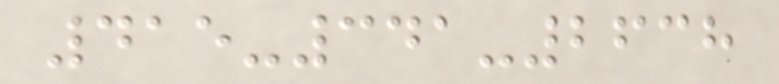415-341-2638
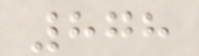878
